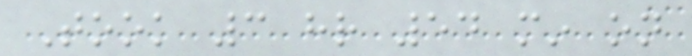Took 3 hr 54 min on
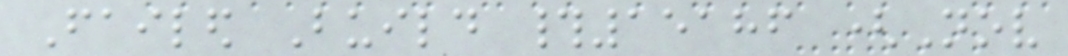Failed Build #15186 (Nov
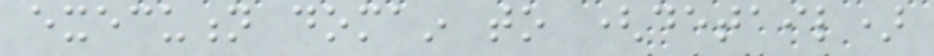execution domain to (detail)
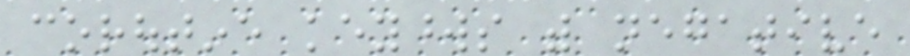coroutine keywords with negative
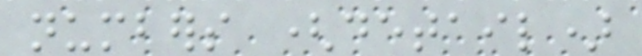numbers (detail)
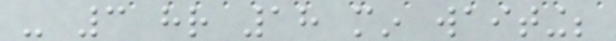- 3 hr 18 min waiting;
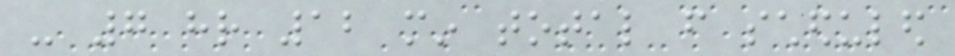- 7 hr 12 min total from scheduled
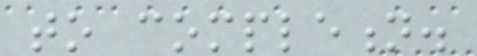to completion.
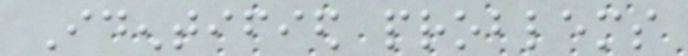Identified problems
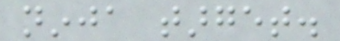ninja target.
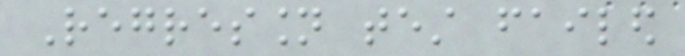Regression test failed
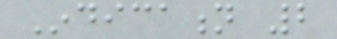Indication 2
